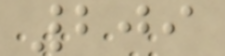209
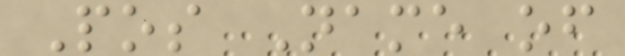Pos Name of
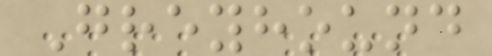Greyhound
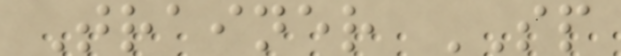Trainer SP
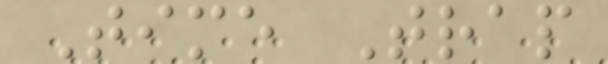Time Trap
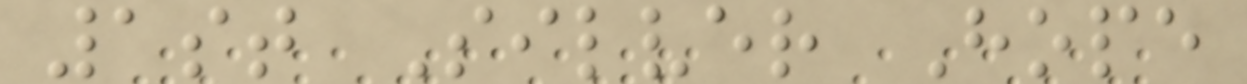1st Silver Hope
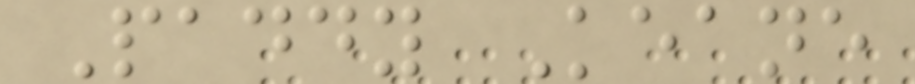Paddy Keane
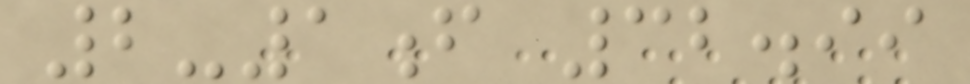2-1f 32.99
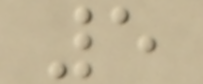5
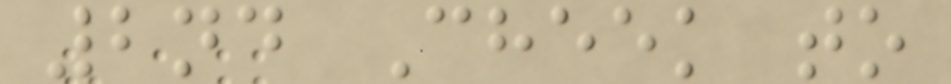2nd Cheek to
